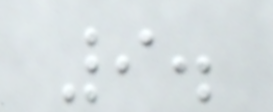9.
